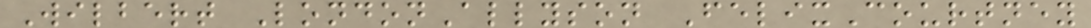Wilbert LondonAllyson FelixCourtney
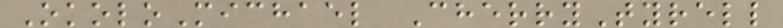OkoloMichael CherryTyrell
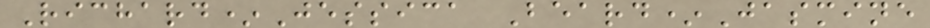Richard*Jessica Beard*Jasmine
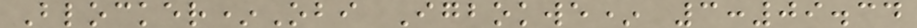Blocker*Obi Igbokwe* 3:09.34
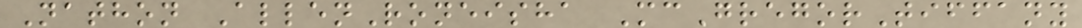Nathon AllenRoneisha McGregorTiffany
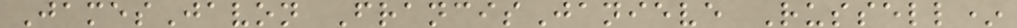JamesJavon FrancisJanieve Russell*
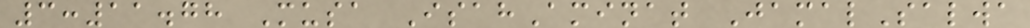3:11.78 Musa IsahAminat JamalSalwa
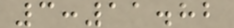3:11.82
